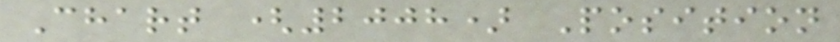Chart (2008) Position
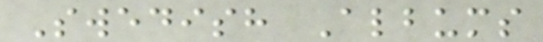Swedish Albums
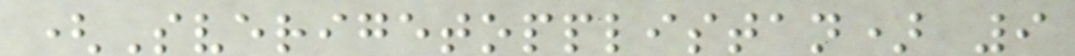(Sverigetopplistan) 9
